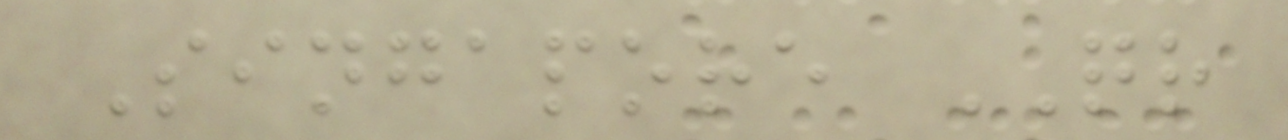Singapore QR
